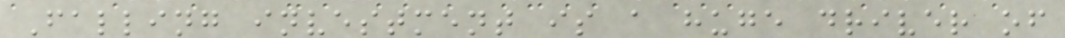Falling investment is a huge driver of
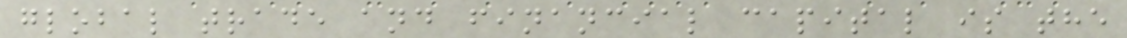global trade and financial capital is the
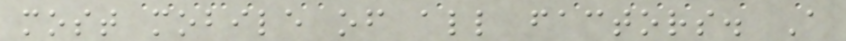most mobile of all factors. A
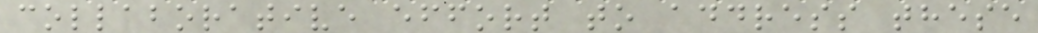collaborative effort to address these
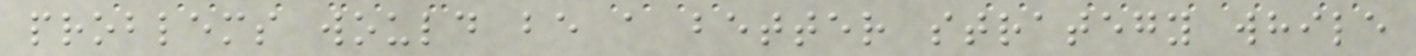problems would be a better strategy while
